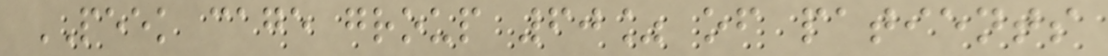PEEK cage group 60% of patients
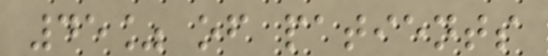45% of patients
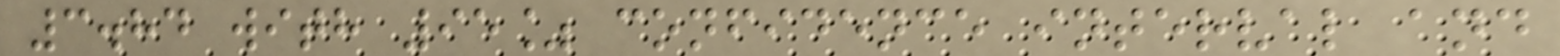3.84 with 95% confidence interval and
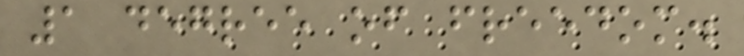1 degree of freedom.
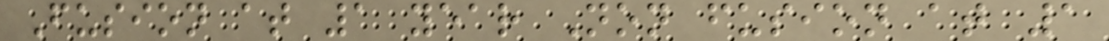Fusion at 1 year Non fusion at 1
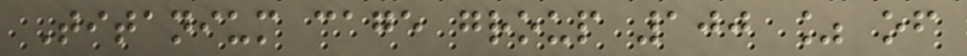Titanium cage group 100 % of
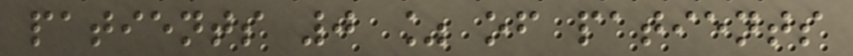patients 0 % of patients
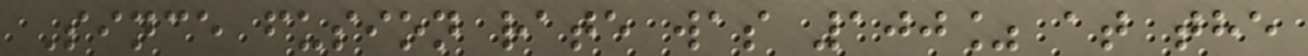Since fusion rate was 100% at the
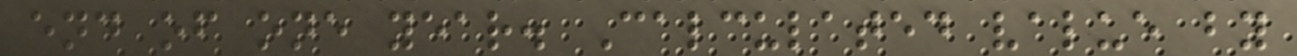end of one year. Calculated value by
